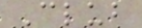Club
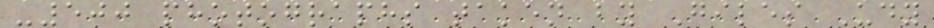-500 photographs taken by Giles Udy
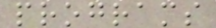programs
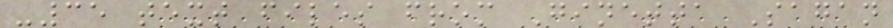-35 text files from Ginetta Sagan
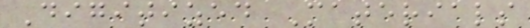Digitized Materials
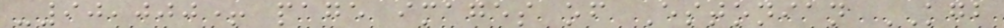-90,000+ page images of Estonian KGB
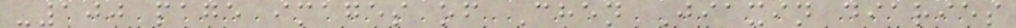-100 page images of Chen Jiaxin diaries
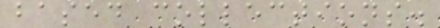based collections.
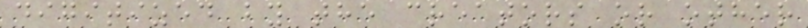digitized by the creators or other
